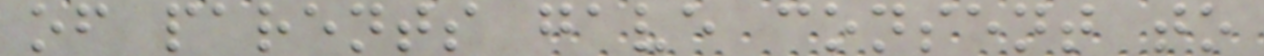of parents gave consent to
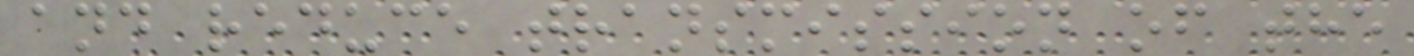and reduce transmission of the
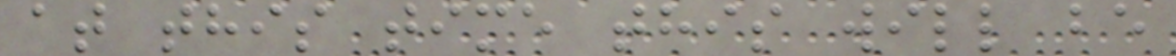at this time this will be
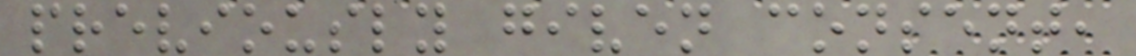previously given consent,
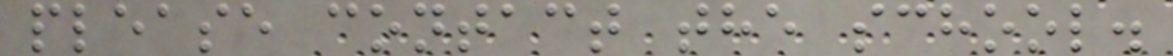please contact the school.
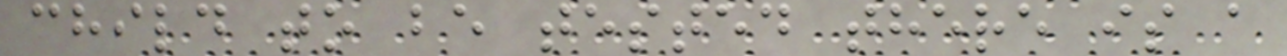child to be tested there is a
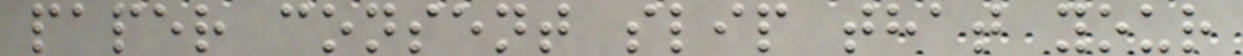paper consent slip that your
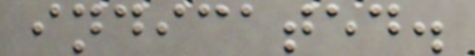indicated.
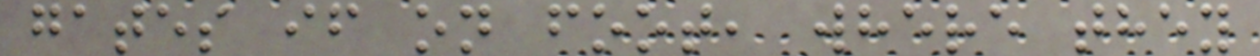gates if on foot, where they
